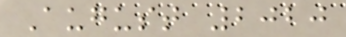August 2020
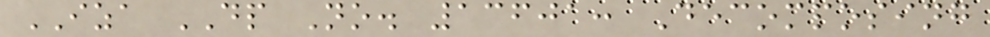IZA DP No. 13601: Decomposing
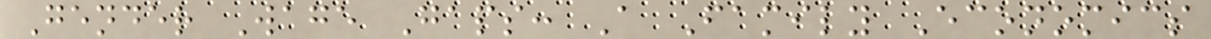Gender Wage Gaps: A Family Economics
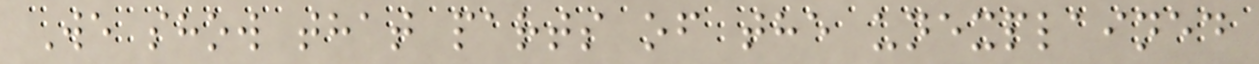We show that parts of the unexplained
